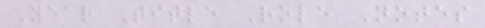Year Title Role Notes
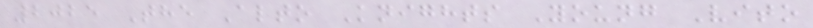2025 The Alto Knights Young Vito
